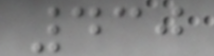430
